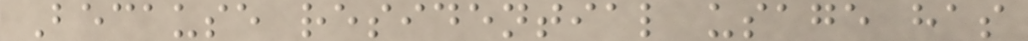Because residential usage has
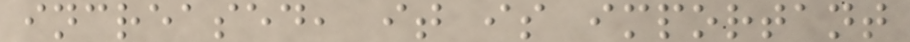increased, it is important
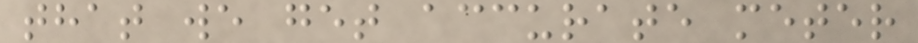that we get accurate meter
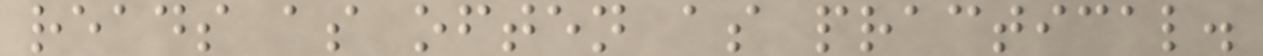reads as often as practical.
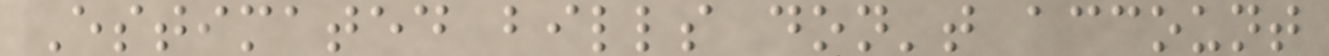Estimated bills don't account
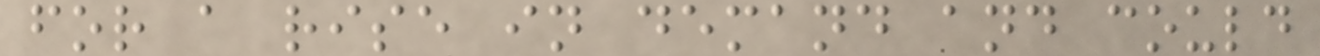for a rise in demand and could
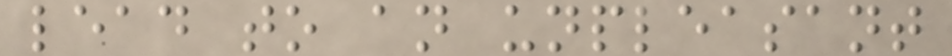lead to an unpleasant
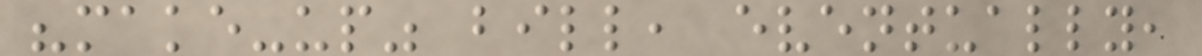"make-up" bill, eventually,
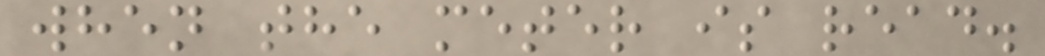when the meter is read.
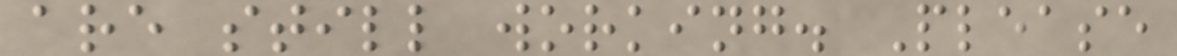are still working. Please
